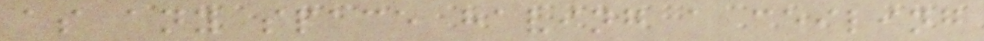as any space having a ceiling
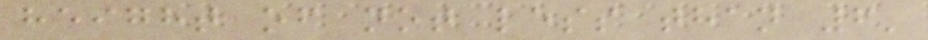height of not less than 6'
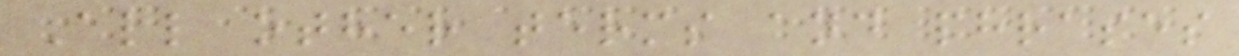All other terms and phrases
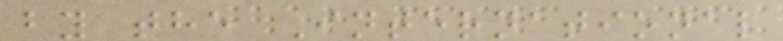by the International
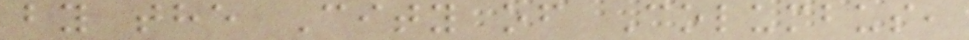by the City of Columbus,
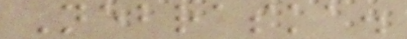Nebraska.
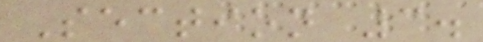Section 3.
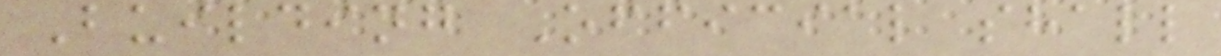Building Official shall
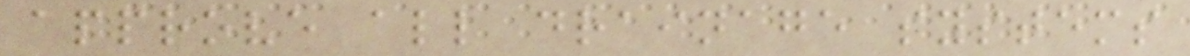approve all drainage systems
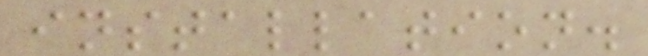installation.
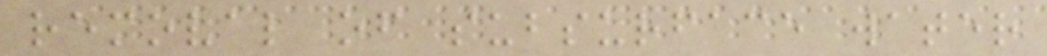removal of subsurface water
